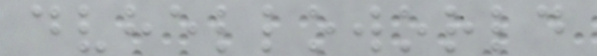dvhelloworld
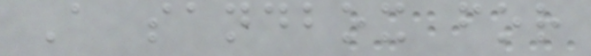A sandbox for
